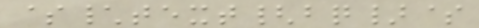$\text{bq}$
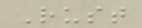Rust
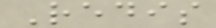Redis
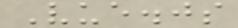Vue.js
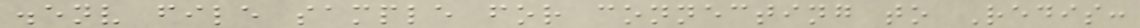.env file sample for connecting to Redis:
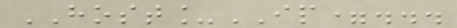HOST_IP=...
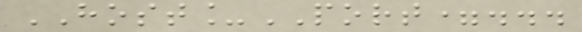HOST_PORT=...
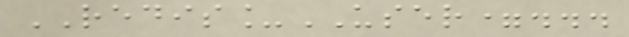REDIS_USER=...
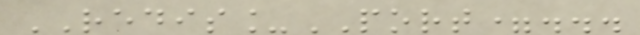REDIS_PORT=...
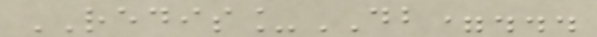REDIS_DB=...
